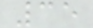35
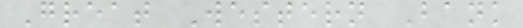Great Western Bank
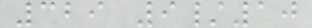329 9/10
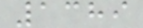1389
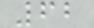62
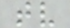tv
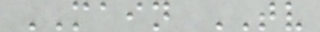MAIN TV
